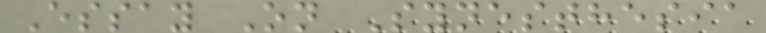Essay On Synesthesia
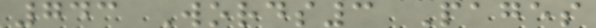743 Words3 Pages
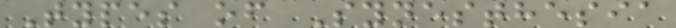Types of Synesthesia
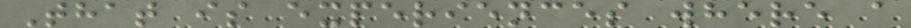That is experiences where a
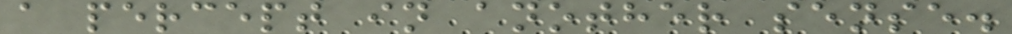a percept in another sense.
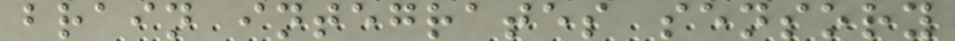brain integrates sensory
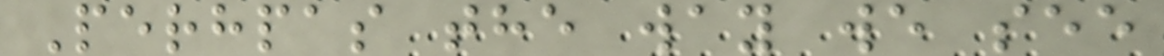Perhpas the way we see
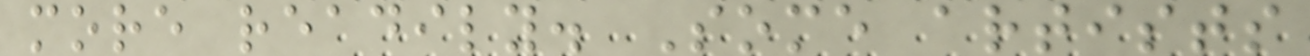more readily. Some artists
